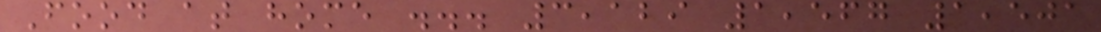Food at home ... 3,129 1,567 1,501
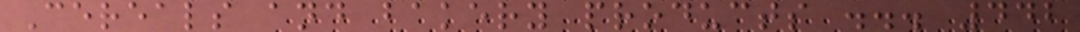Cereals and bakery products ... 442
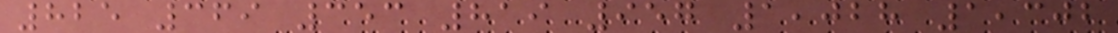825 369 353 819 957 1,028 1,302
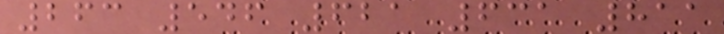263 546 621 631 811
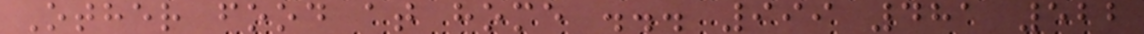Other food at home ... 999 481 522
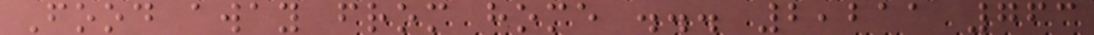Food away from home ... 2,211 763
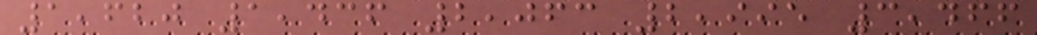1,620 1,436 2,063 2,995 3,466
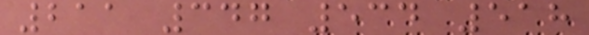211 347 534 518
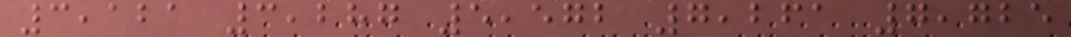3,121 3,287 5,572 7,261 7,725
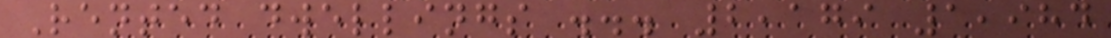Rented dwellings ... 2,179 1,984
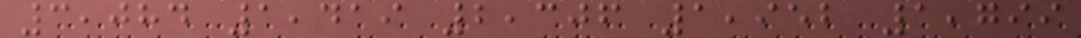3,084 1,419 2,306 1,952 1,799
